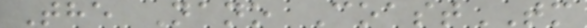The Nano CoastTM
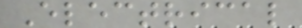Electrical
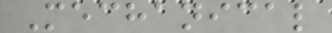Mechanical
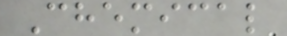Chemical
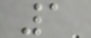1
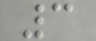3
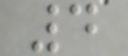4
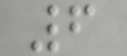6
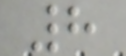8
